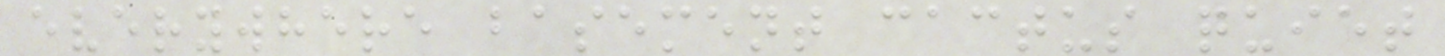everywhere basement cactus quiet
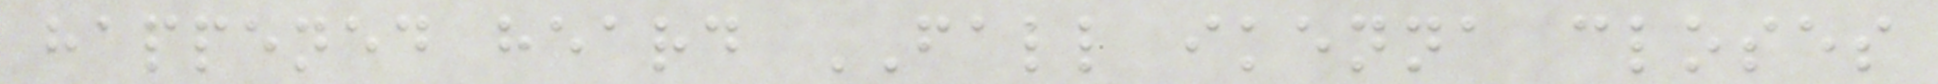happened heard FALL ikenna closes
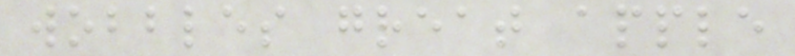wobbles great apple
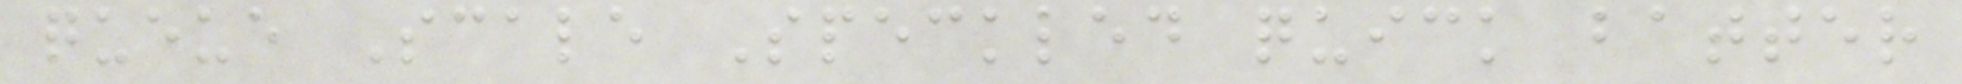queue Scale Speckled quick batter
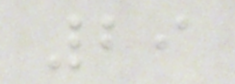29
